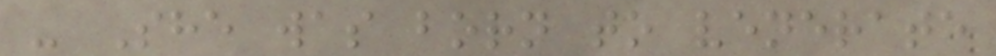- She was born to venerate
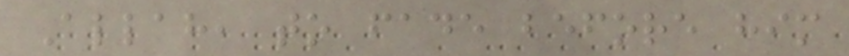Allah, to fade before him
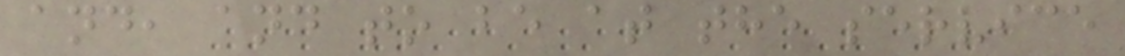and, and to be at the service
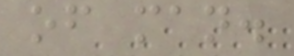of man.
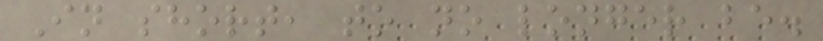In short, to no longer be.
